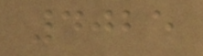4025
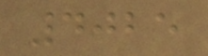4025
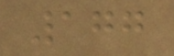177
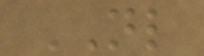NL
